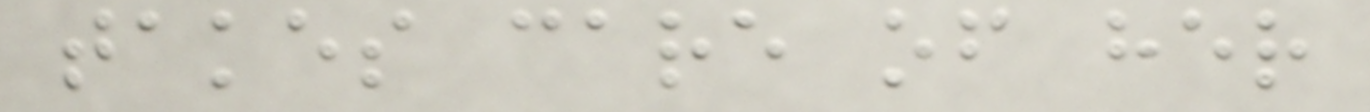takes care of her
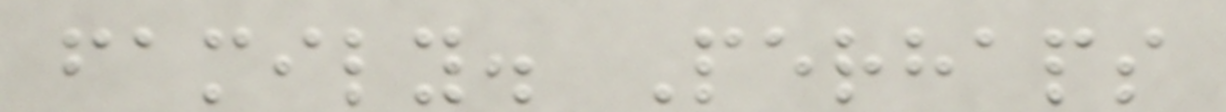family. Perhaps
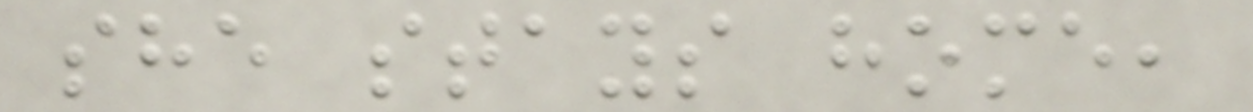she stays home,
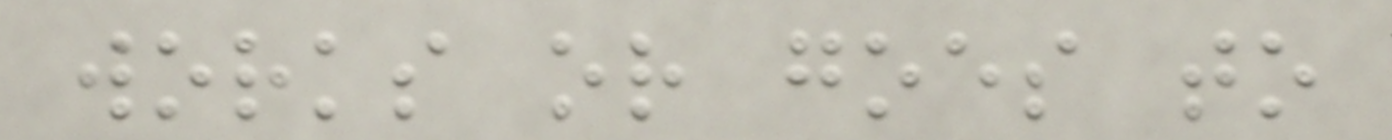works or goes to
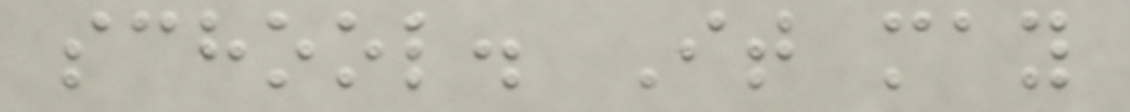school. It may
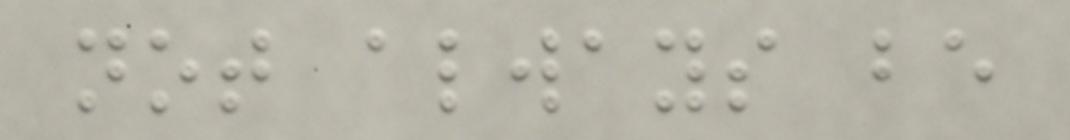not always be
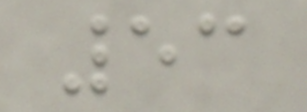53
